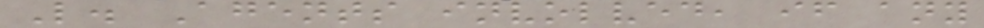L. Agents involved, if any
